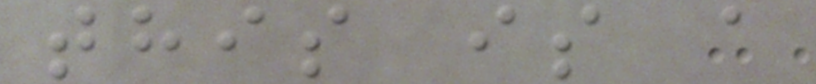this is a
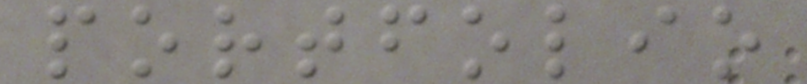portfolio
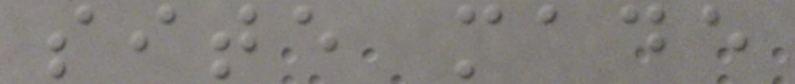site made
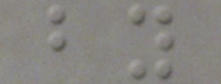by
